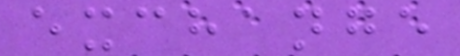exchange
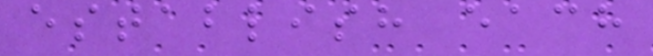establish each
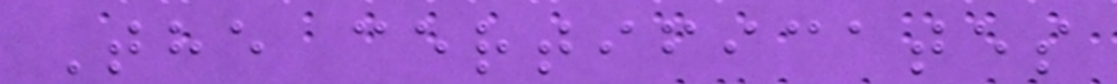The certificates
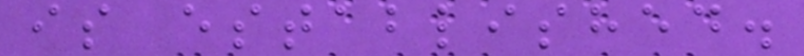is established.
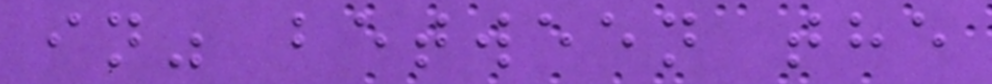in" between the
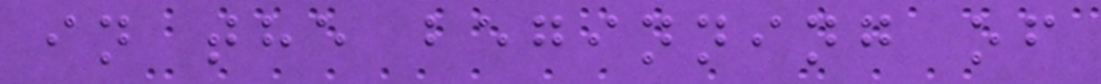in the beginning of
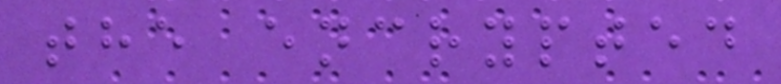the encrypted
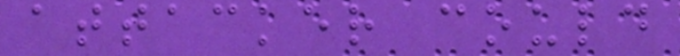attacker could
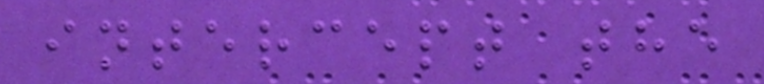intercept the
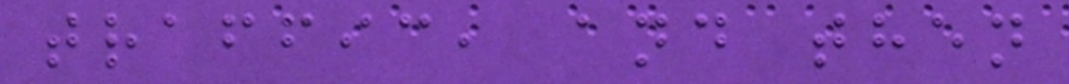traffic, and then
